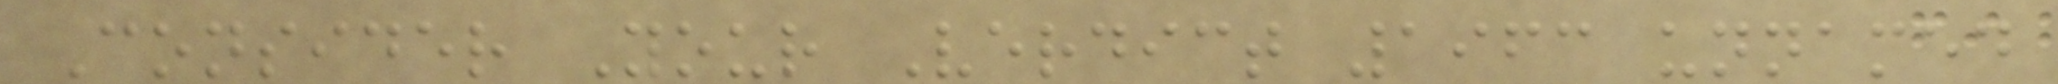Consider Your Verdict 1963 unnamed
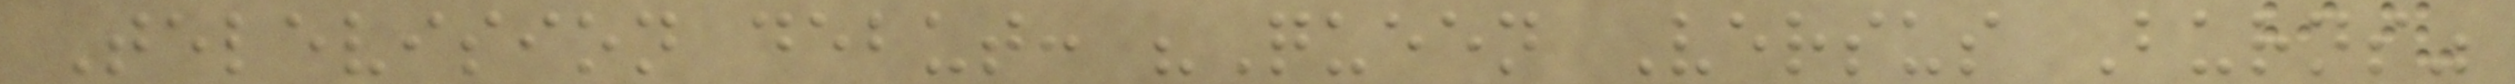Television debut: "Queen Versus Burns"
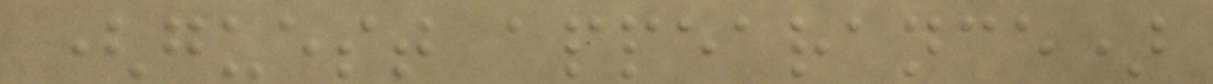(guest appearance)
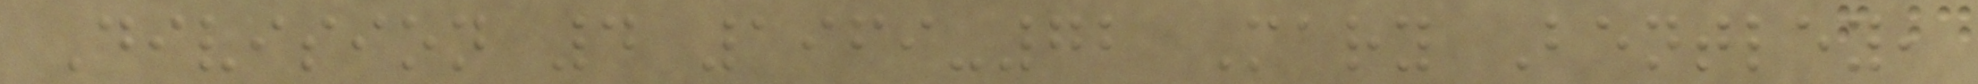Division 4 1969-72 Mary Bentley,
